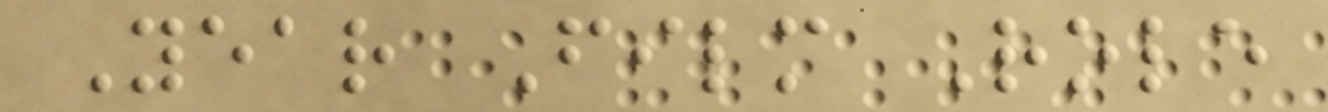Year Film Role
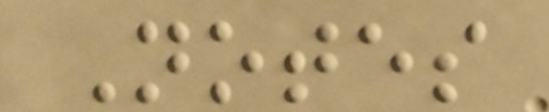Notes
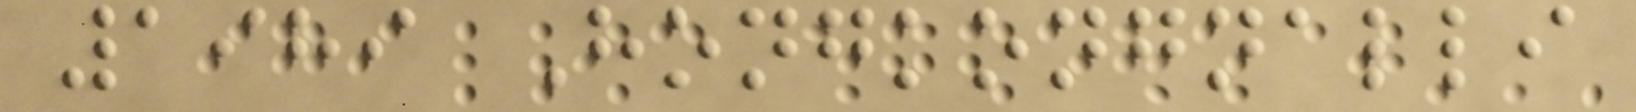1989 Hongkongnalli
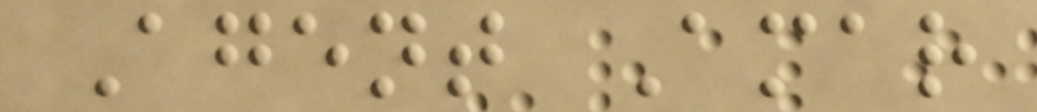Agent Amar
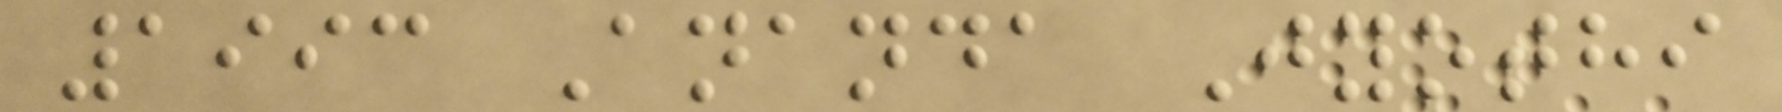1993 Ananda Jyothi
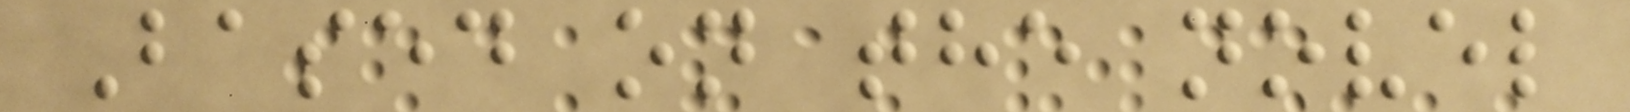Based on the novel
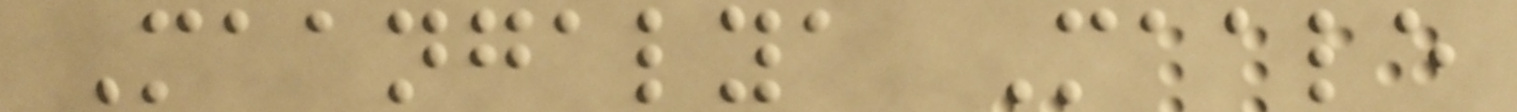Maangalya Maale
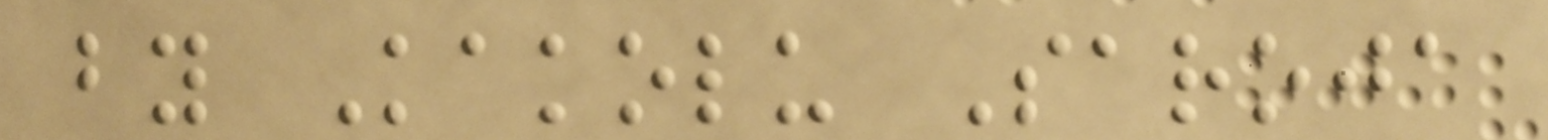by Kakolu Saroja
